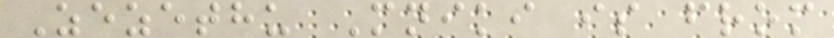Zezethu Mniki is from
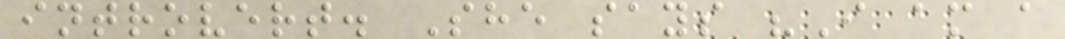introvert. She says "I am a
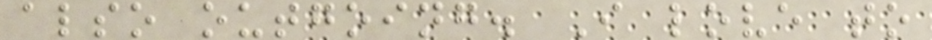also outgoing. I love to
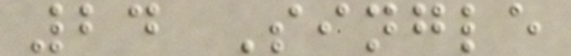24 Single
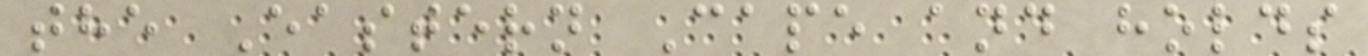the Eastern Cape and holds
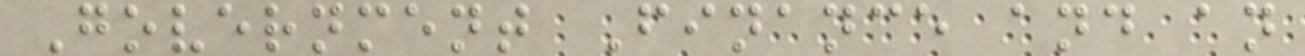Government Finance and an
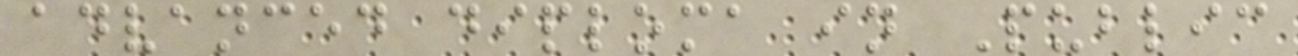advanced diploma in Public
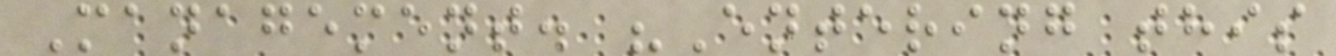Management. "Entering this
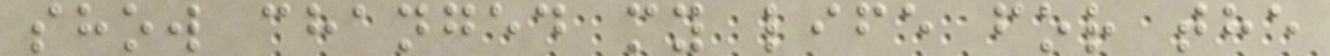show changed my life for the
